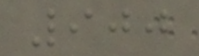900
